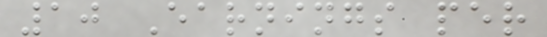10 Earnings per
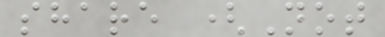share (Not
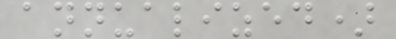annualized)
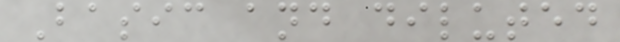Basic and diluted
